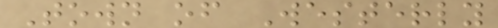Town of Westerly
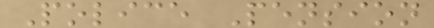Police Pension
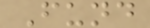Fund
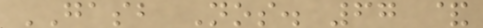GASB Nos. 67 &
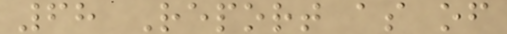68 Report as of
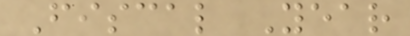Fiscal Year
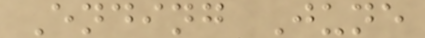Ending June
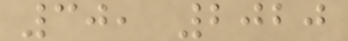30, 2020
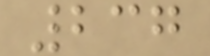237
